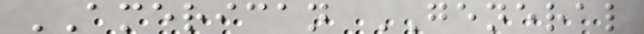AMERICAN GENERAL
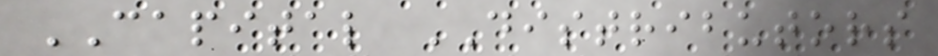CAPITAL DISTRIBUTORS
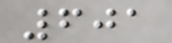601
